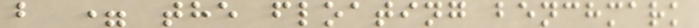b = the floating benchmark
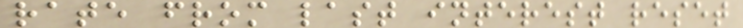rate from last interest reset
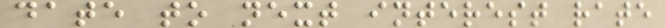date to next interest rate
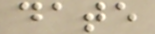date
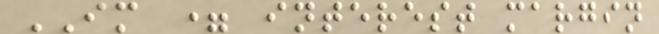IM = interest margin
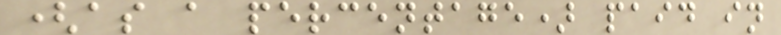(as a percentage) paid in
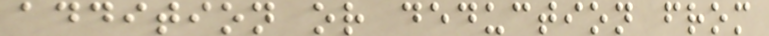addition or deduction from
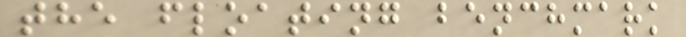the floating benchmark
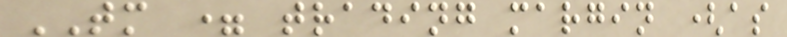TM = trading margin (as
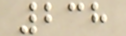238
